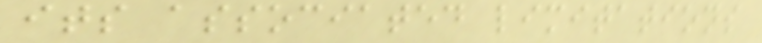its associated limitations
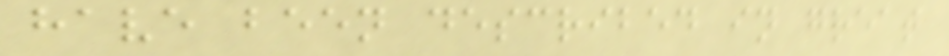have been described in great
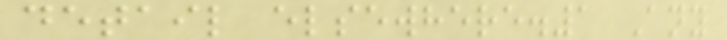detail elsewhere.1 Any
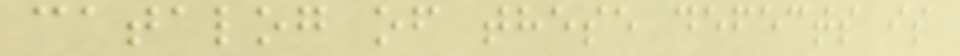catalog of these defects is
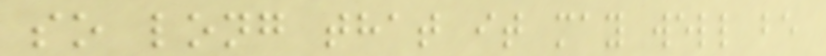so long that it may well be
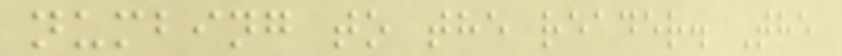numbing to the reader. The
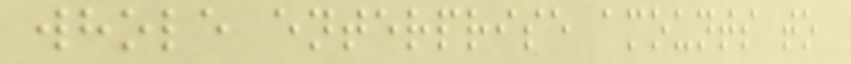whole enterprise amounts to
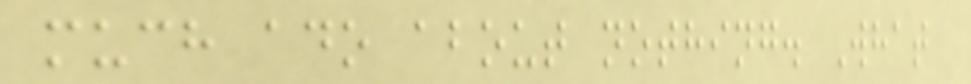much ado about nothing. What
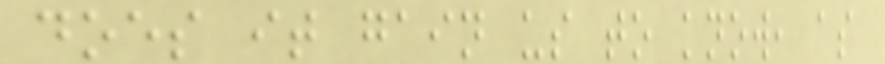does it gain us to know, as
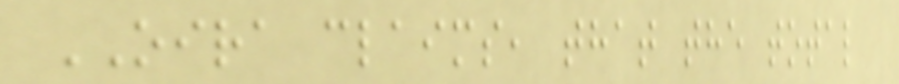OIRA claims, that the total
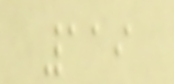119
